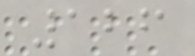126
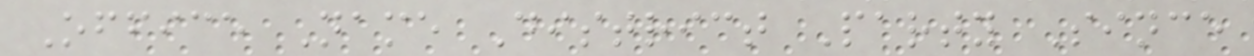Office Name District Party Since
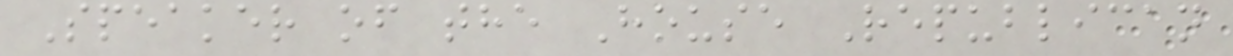Speaker of the House Republican
